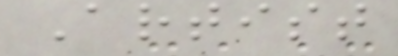Artist
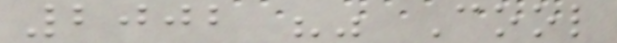2002 "" Cool
